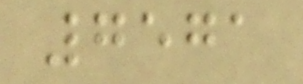7571
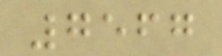7567
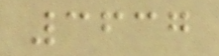3637
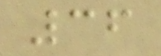36
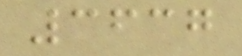3637
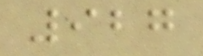927
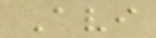Avi
